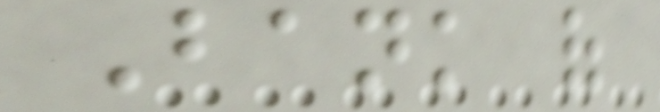Bank of
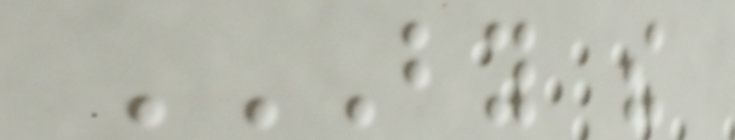BY THE
